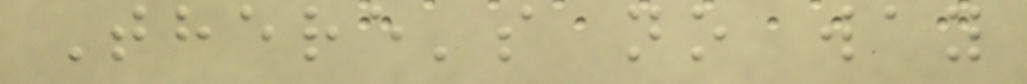There's no way
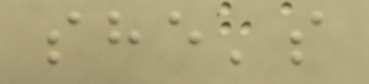she's
